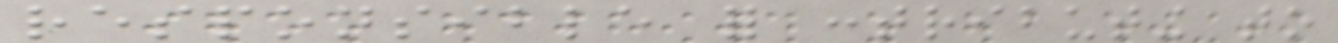responsible for contributing to
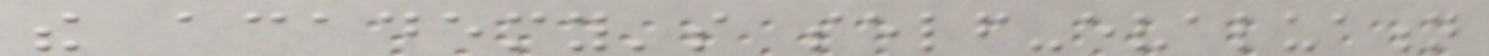the academy's self-evaluation
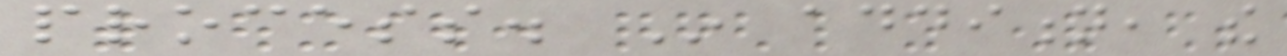process. In addition, the
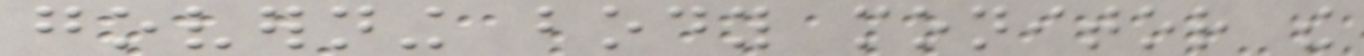governing body monitor the
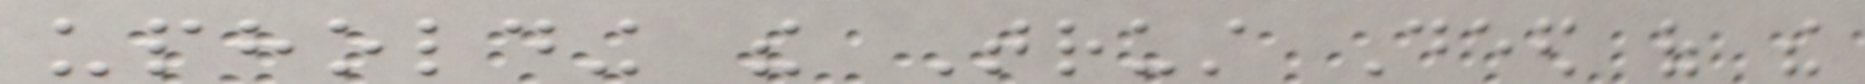upholding the Trust Deed of the
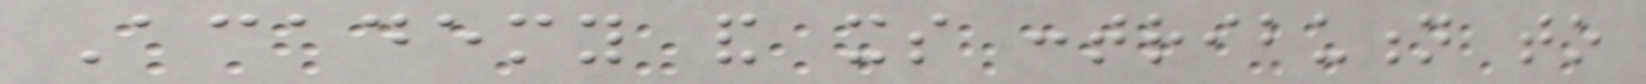Academy and its contribution to
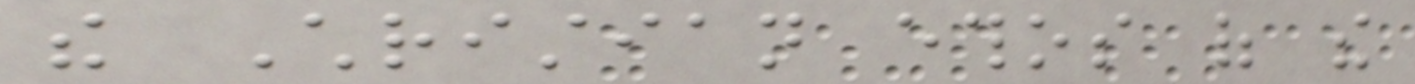the Christian ethos of the
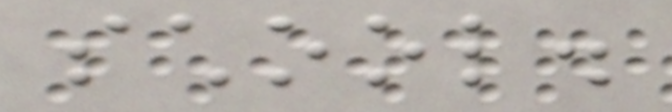school.
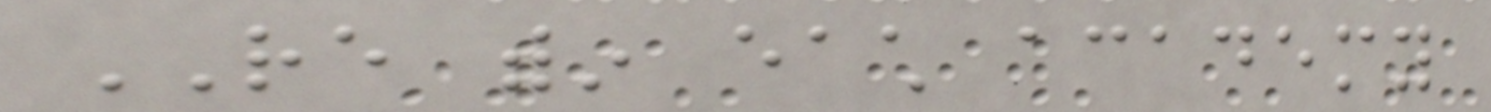RE within each academy
